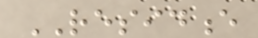RESIDENCE
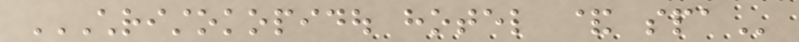CHRISTOKOPIDOU HOTEL & SPA
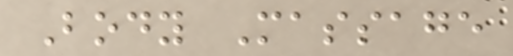Body Massage
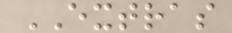EXTRAS
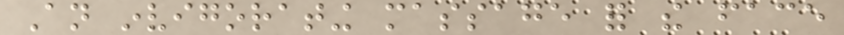An invigorating massage for the face
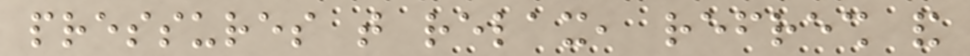pressures that relax, refresh and
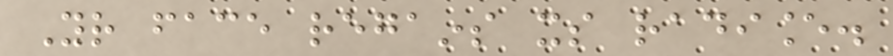Your face regains its radiance.
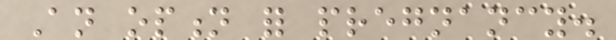An option for pregnancy.
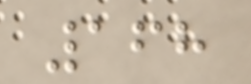168
